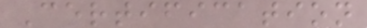Certification
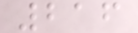216
